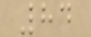84
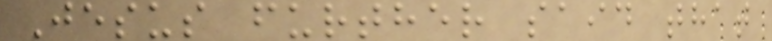Jesus further said that
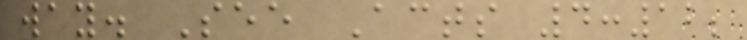way. See Acts 4:12;
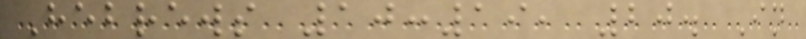Hebrews 10:19, 20. In
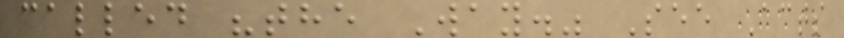called "the Way." See Acts
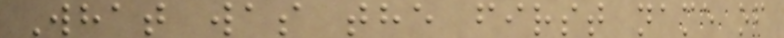What was the first name of
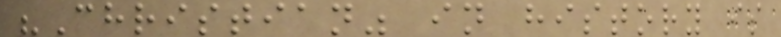"Christian" in history is
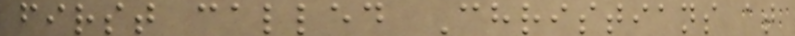first called Christians at
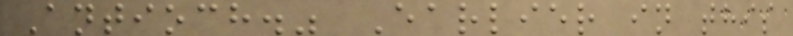Antioch." Earlier in this
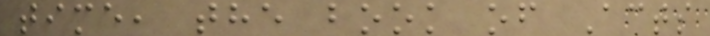time, the book of Acts
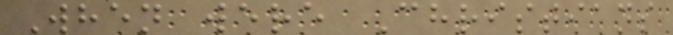When were Christians
